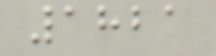1821
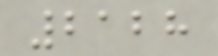2128
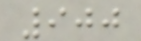900
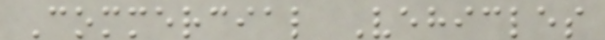Commercial Vehicles
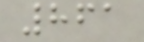861
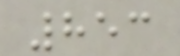853
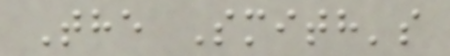The Smith's
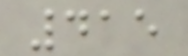415
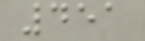451
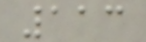113
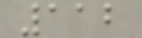112
